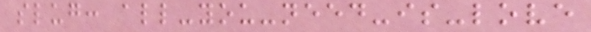slug: all-you-need-is-love
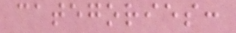categories:
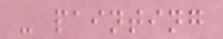- painting
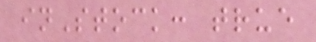inStock: true
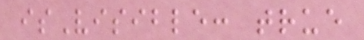isVisible: true
